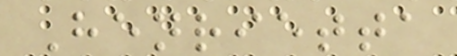Henrietta
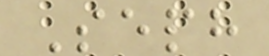Seph
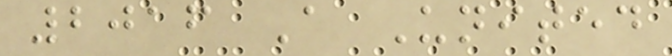2016 A United
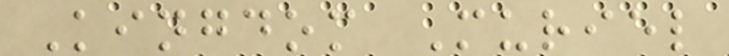Kingdom Muriel
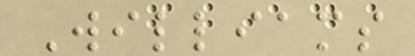Williams
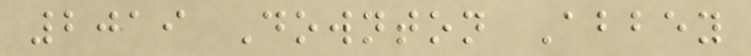2019 Downton Abbey
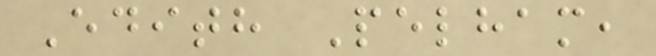Edith Pelham,
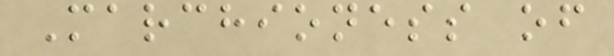Marchioness of
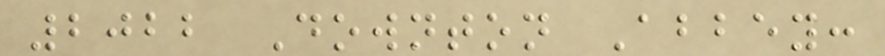2022 Downton Abbey:
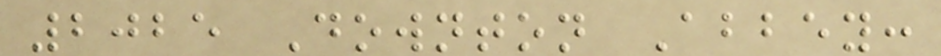2025 Downton Abbey:
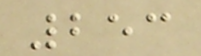253
